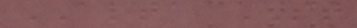ALTA ST
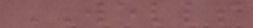WELLS
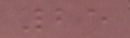25
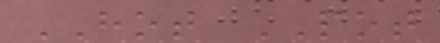HOT POT
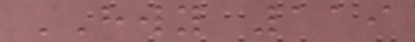HWY 119
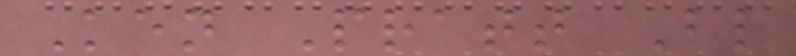Ken Pratt Bl
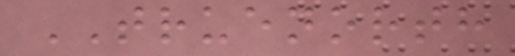TRUENORTH
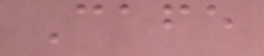Cafe
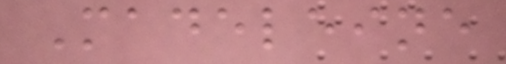Madeleine
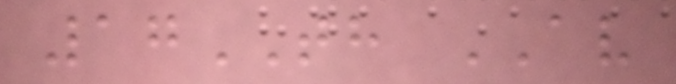17TH AV
